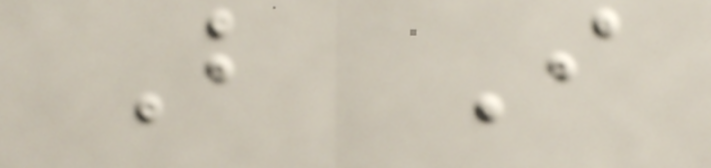But I
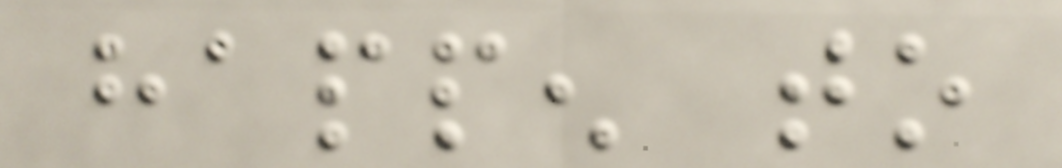happen to
